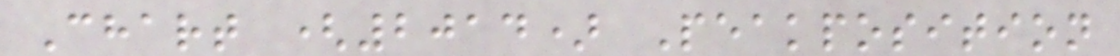Chart (2014) Peakposition
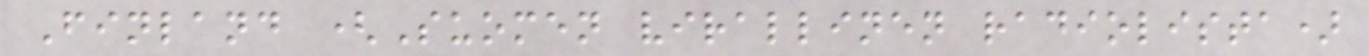Finland (Suomen virallinen radiolista)
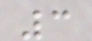3
